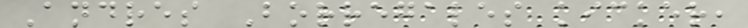Andres Borregales kicker,
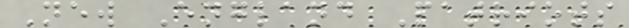New England Patriots
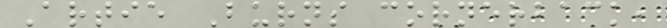Artie Burns cornerback,
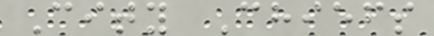City Chiefs
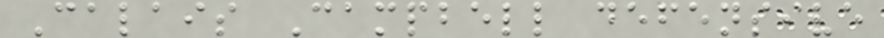Calais Campbell defensive
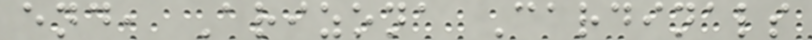end, Arizona Cardinals
